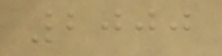2000
